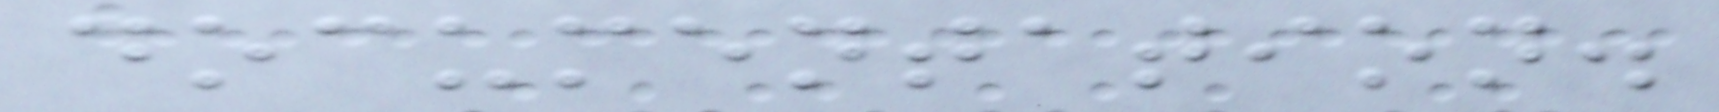documentation.
